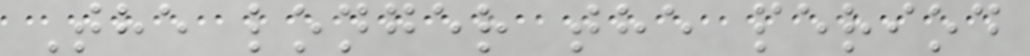The longer the period
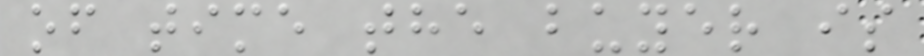of time the buyer is
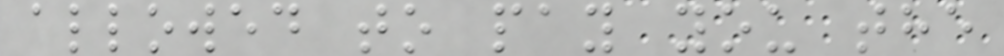allowed to pay you the
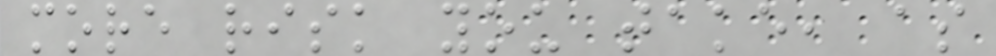more risk you take, as
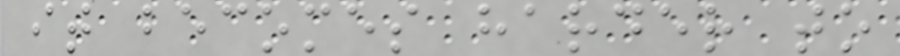it becomes harder to
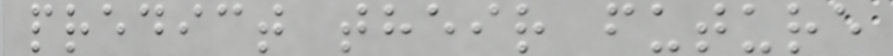predict their future
